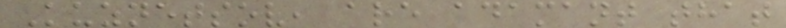Kuznetsov, are adamant that
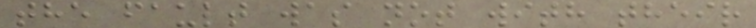the fault was not with their
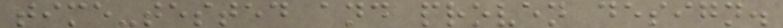time-tested and proven design.
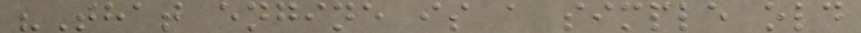"That engine is a simple old
